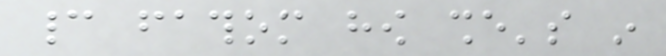cannot fathom how she's in
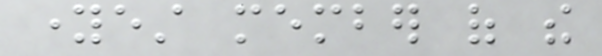youngest member of the
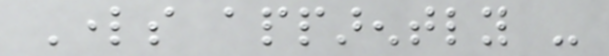Lords apparently -
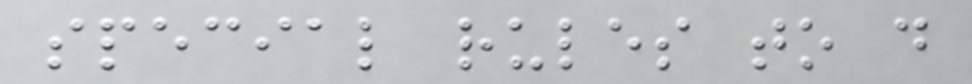special rules to do
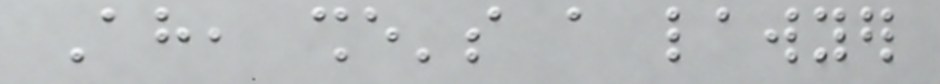Ah, she's a lawyer
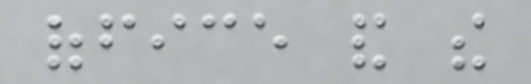office and the
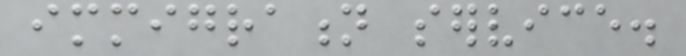immigration service.
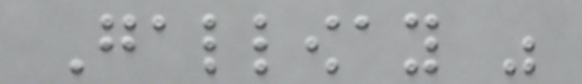Galloway was
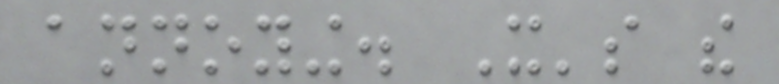annoying. It's the
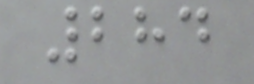284
